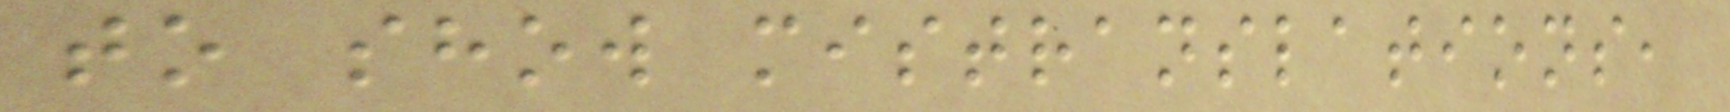to show mistranslations,
